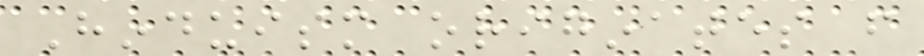Hinduism originates from
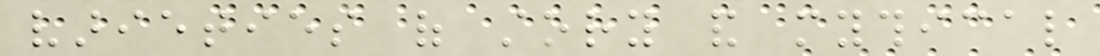varieties of story and mythical
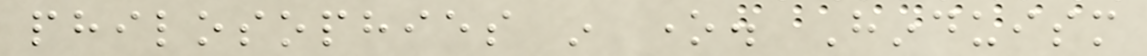philosophies in one. Hinduism
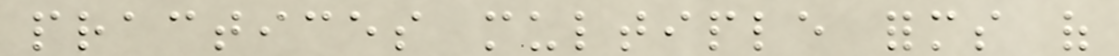practices multiple forms of
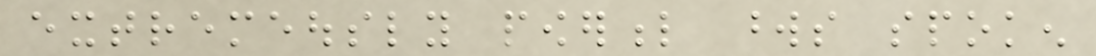extremeously powerful words spoken
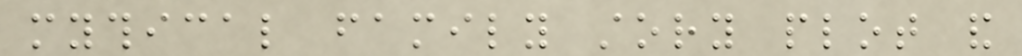mythical family story plot and
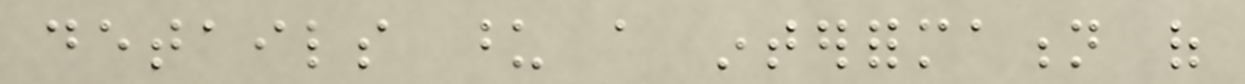details upon a interformation of
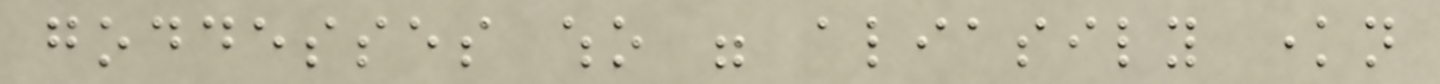goddesses who were aliasily known
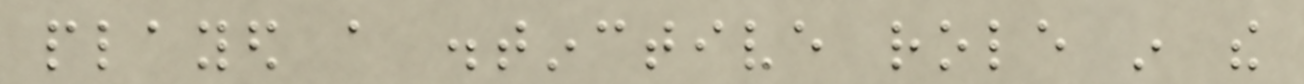played a distinctive role in the
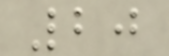20
